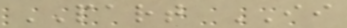PART II
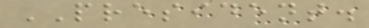PRESIDENT.
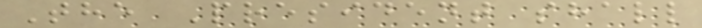The President shall
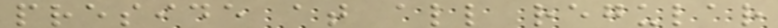preside at all regular
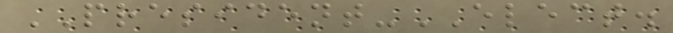PRESIDENT-ELECT.
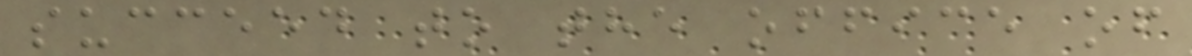succeed to the office of
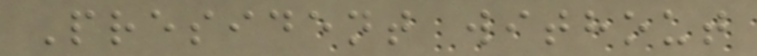President without
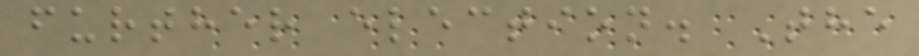further election. The
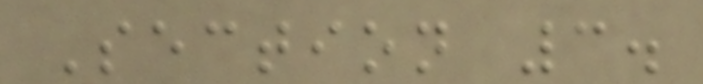Section 3.
